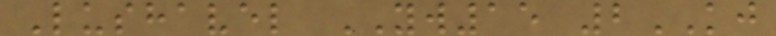Lushavel YW15 2KJ
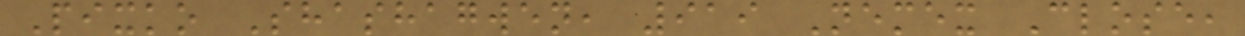Pixko Shashagwen, 919 Nemex Close,
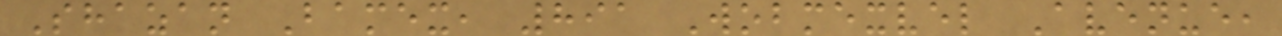Shazan Bamex, 891 Wobmexvel Avenue,
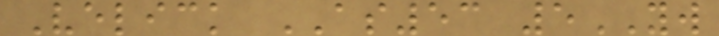Velick AS53 5YW
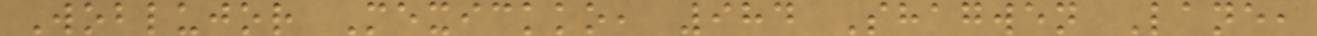Woblujor Mexickko, 984 Shagwen Lane,
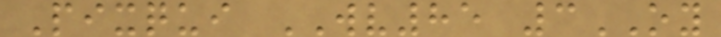Pixqui WV85 3OY
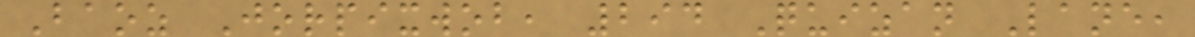Baoz Jorpixwob, 294 Quizan Lane,
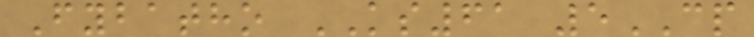Fybatho KS61 5CP
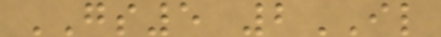GS5 2IL
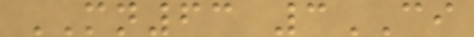MN63 3CI
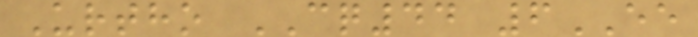Urtho CQ44 6EE
